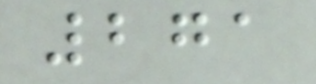271
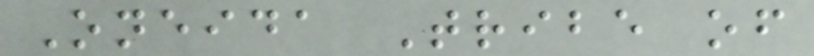Oneida Tribe of
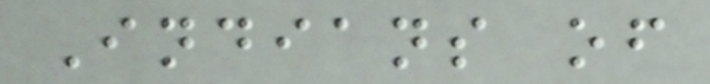Indians of
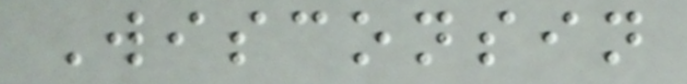Wisconsin
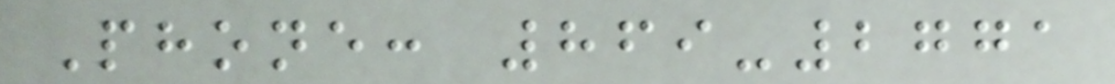Phone: 869-2771
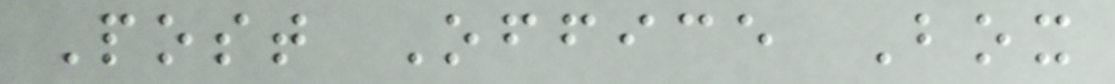Post Office Box
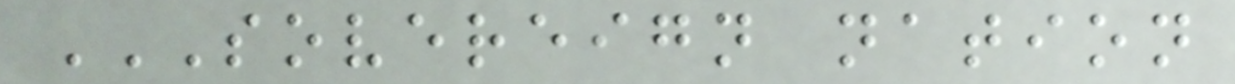SOVEREIGN NATION
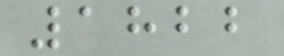1822
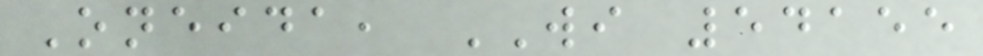Oneida, WI 54155
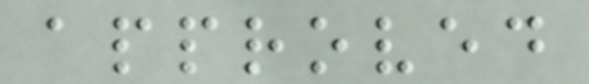approved
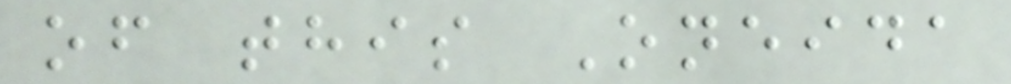of this Oneida
